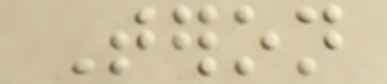Teron
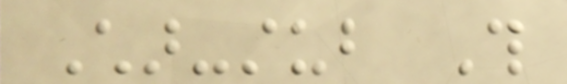Char-stub This
